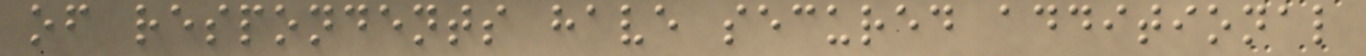of respondents have secured additional
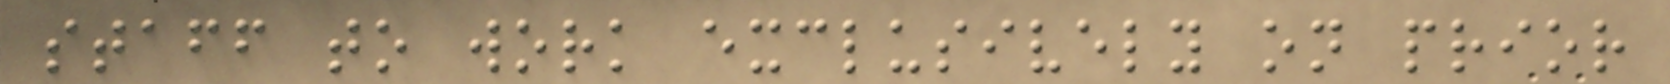staff to work exclusively on prior
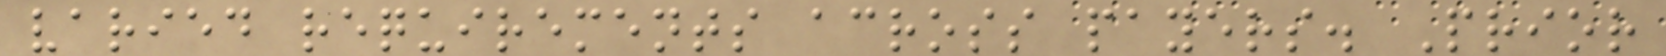varied requirements across payers. Prior
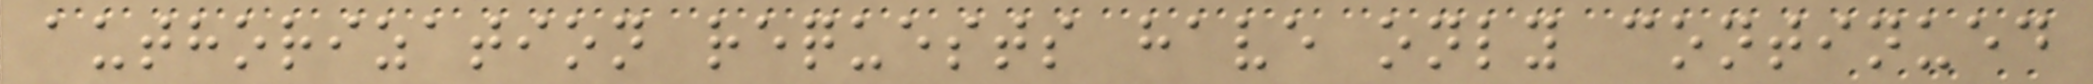authorization requests have only continued
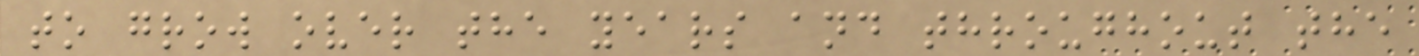to grow over the years and throughout the
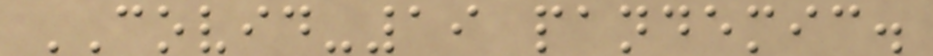COVID-19 pandemic.
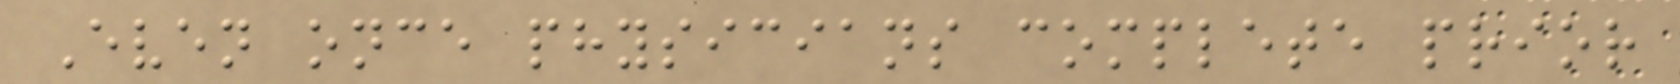Even once physicians complete prior
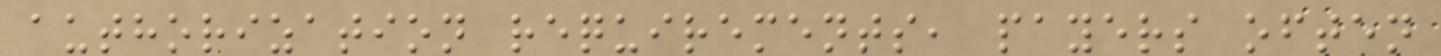authorization requirements, payers often
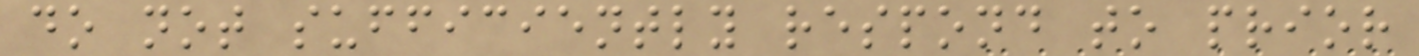do not sufficiently respond to prior
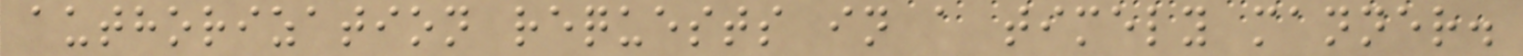authorization requests in a timely manner.
